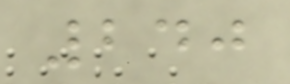240
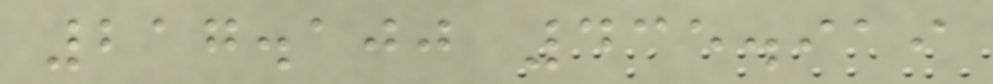217.100 435.919
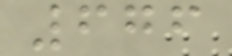676
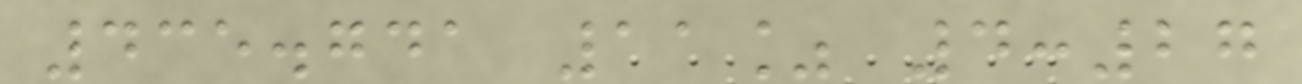435.741 11% 4:27
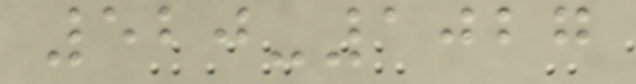520-1027
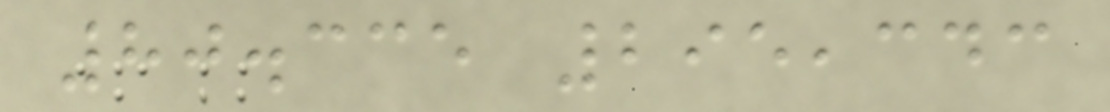80.335 295,343
